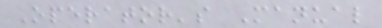Operator's Manual
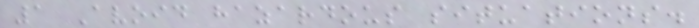1 Avoid hazardous situations.
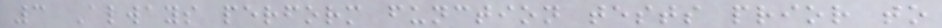3 Always perform function tests prior to
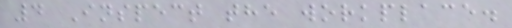4 Inspect the workplace.
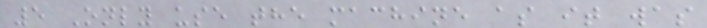5 Only use the machine as it was
